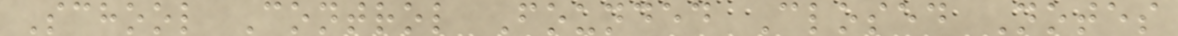School Control Founded Closed Notes
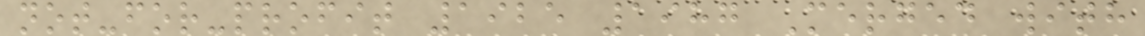not-for-profit 1925 1987 Merged with
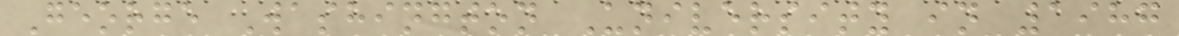George Washington University in 1987
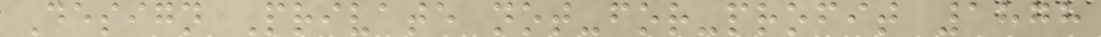Design Private not-for-profit 1878
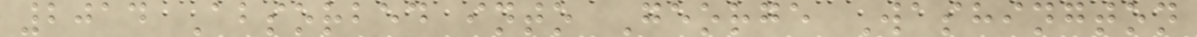2014 Absorbed into George Washington
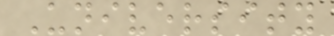University
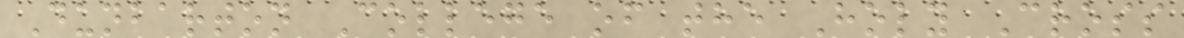Dunbarton College of the Holy Cross
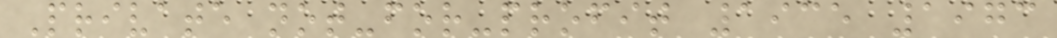Private not-for-profit 1935 1973
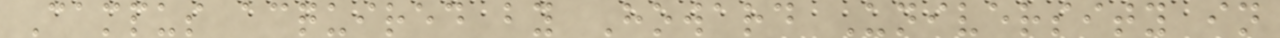Campus acquired by Howard University in
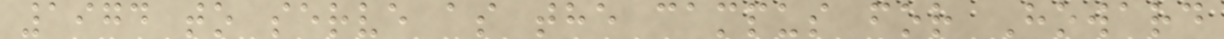1974 to serve as the campus for Howard
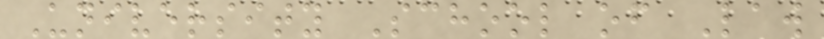University School of Law
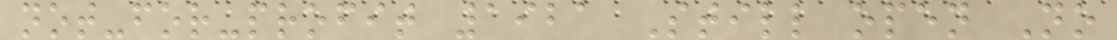not-for-profit 1921 Still open No
